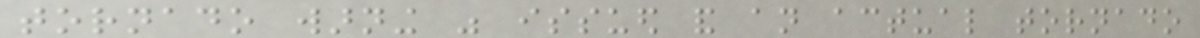tornado warning was issued and an actual tornado
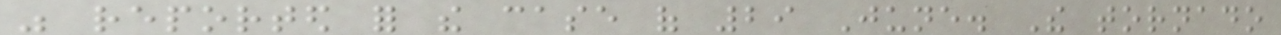was reported for the case of 29 June. The tornado
